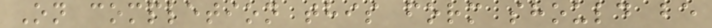On completion this form should be
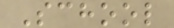School
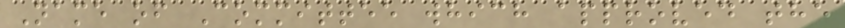Name of Committee which approved the
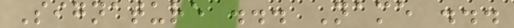Signature ... Name ...
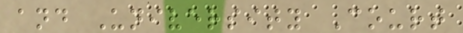and University Court
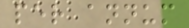per annum
